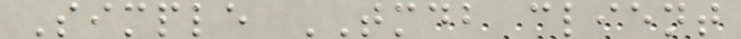Simple TMDB client
